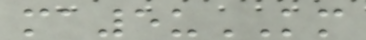ma5uKM
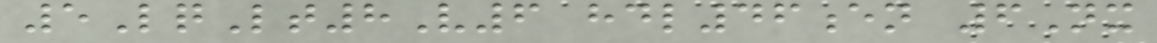5LqLt8V6 hdl46en 6Nx
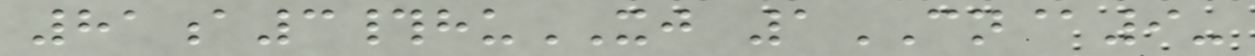81a3#huXJ 1CN@9-
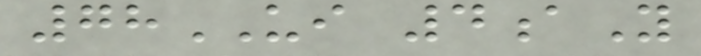78UI 4aY
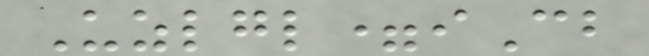Uzlgl=iCb
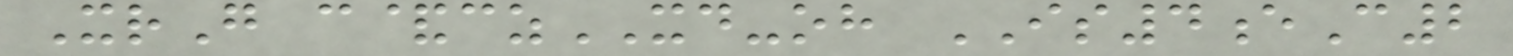XrG c&czXD-oh IS4eC2
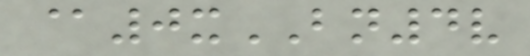@0xBN4v
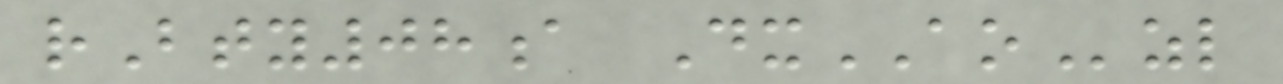rBty08a DxAOzl
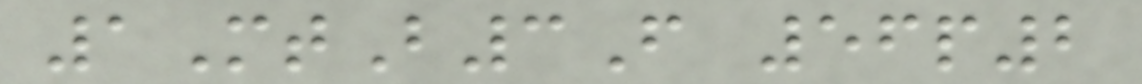1MtB3F 56p2
